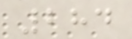284
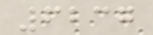6237
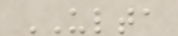ULTA
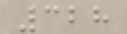328
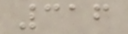316
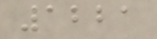1221
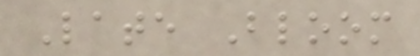Late Bloom
